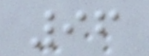96
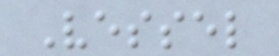Vessel
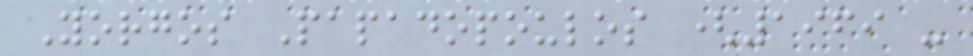Yorgos Papadopoulos (1969 -
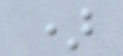)
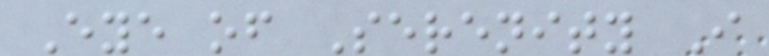Eye of Serenity I
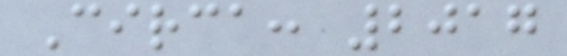Circa: 2017
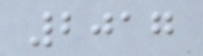2017
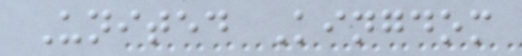United Kingdom
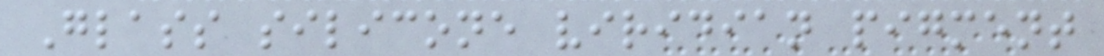Glass silicone viridian pigment
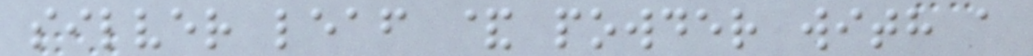silver leaf & powder with a
